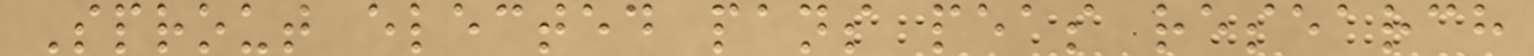Sprout elected pans peas research
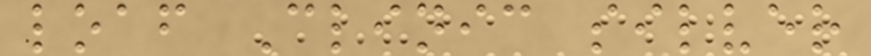loaf Clinic silver
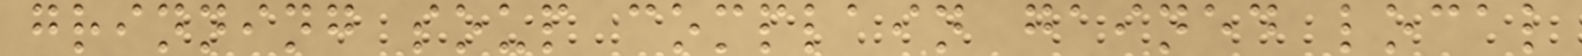grinning soup complain gained local
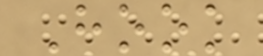Hook
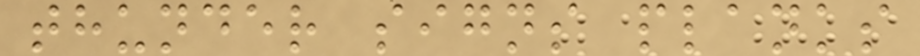thunder signs planks
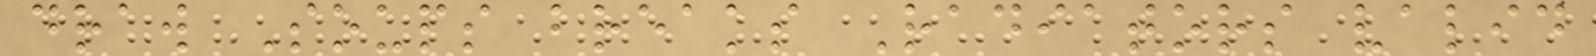draw Soups breaks Radiators valid
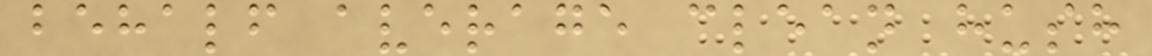behalf average clean hush
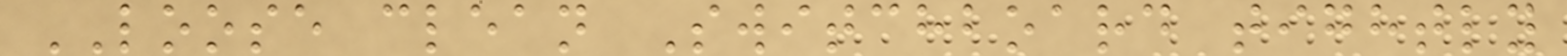LOOSE clean Switchboard tightly
